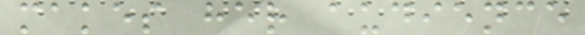makes her audience
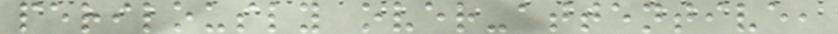perilously over-attentive,
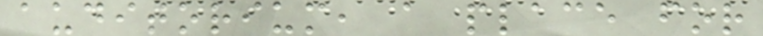auditorium, a place for
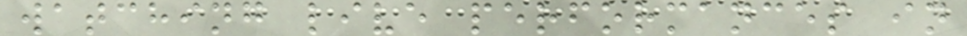watching live performances in
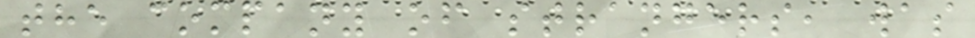the company of strangers, was
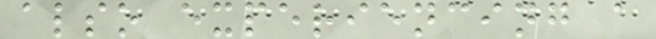also experiencing a
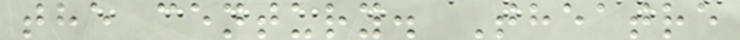the century. Theatre
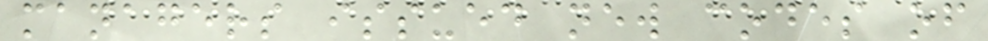managers issued new codes of
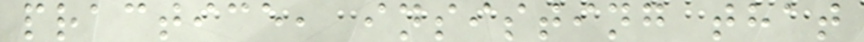practice, insisting that
